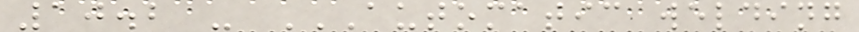10.2 - AUTOMATIC WELDING
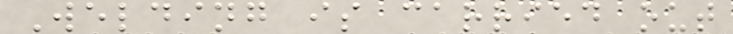Welding is carried out
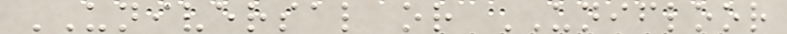UNIVERSAL or UNIFLOOR
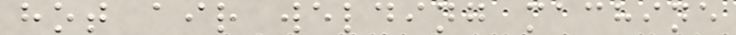hot air welding machine
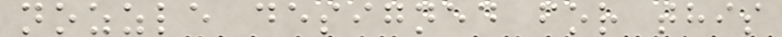nozzle designed for this
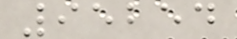95254
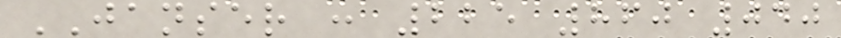JANSER : 225 860 040
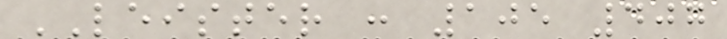LEISTER : 105 407
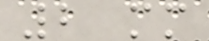2 mm
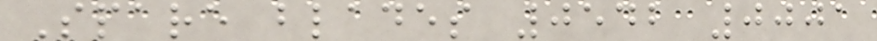Spare blades 0542 0001
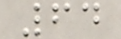64
